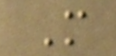M
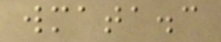wmata.c
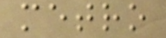metro
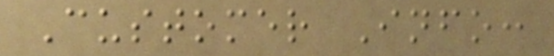Customer Info:
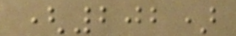(202)
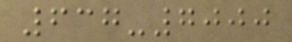637-7000
